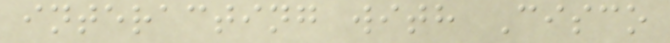interacting with Cisco
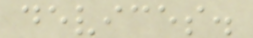devices.
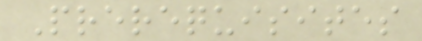Prerequisites
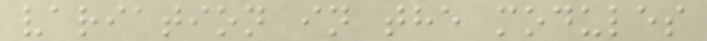variation in the modules
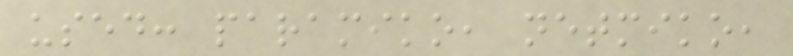used: paramiko, netmiko,
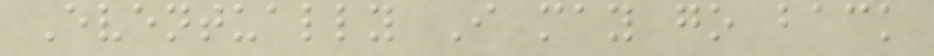Eventually I may go back
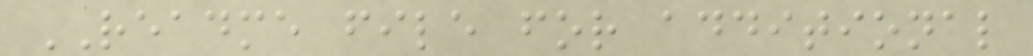README file for additional
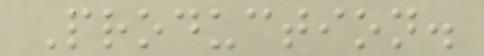Production.
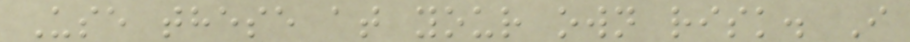Use these at your own risk. I
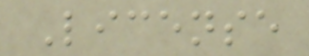License
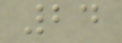24
